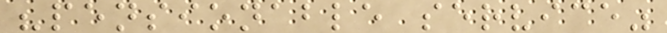"pensionable service"
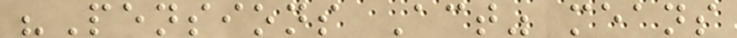"Pensions Act" means
